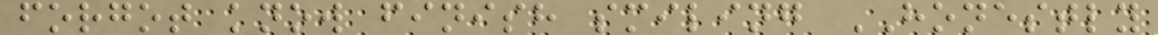forgot know finish smiling HONESTLY
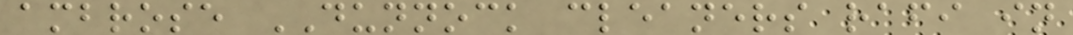ambrose DUNNOCK cleaners rafi in
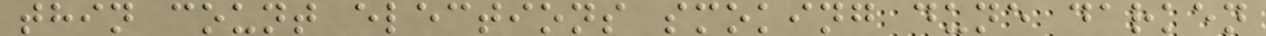thin count elections smoking dune darken
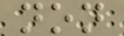non
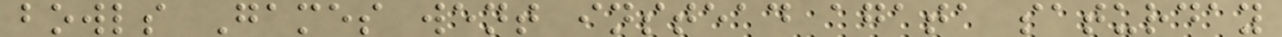bowls Games went instead agata saturday
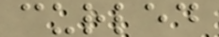curled
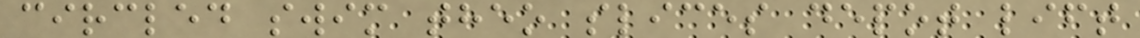circled swim theo slices depot lift
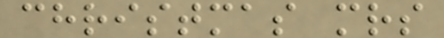christmas mrs
